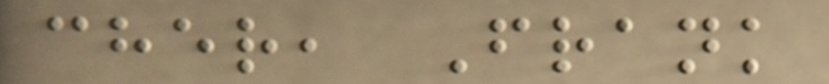cher, Frank
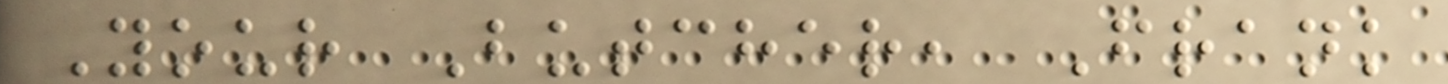Your Butcher, Frank
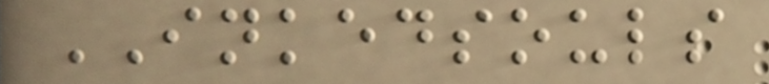INKEDSOULS
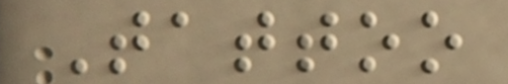Tattoo
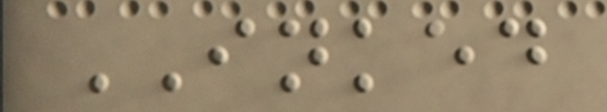INKED
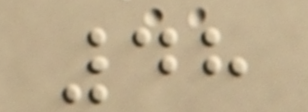48
